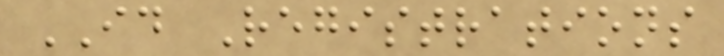ID Registrations
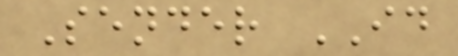Sender ID
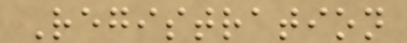Registration
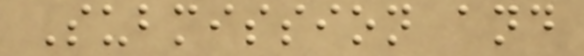Submission and
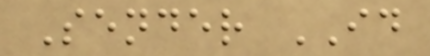Sender ID
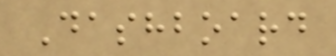Dashboard
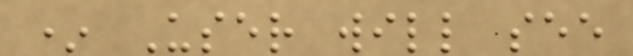* User will see
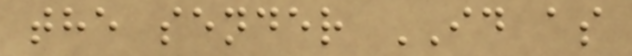the sender ID as
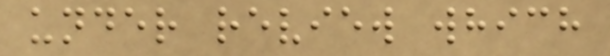under review which
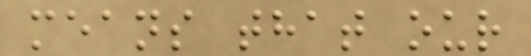means that our
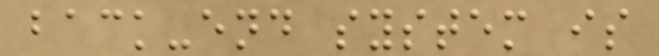back-end system is
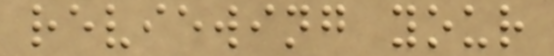reviewing your
